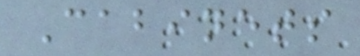Cabinets
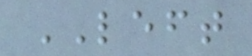LEFT
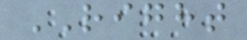RIGHT
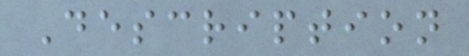Description
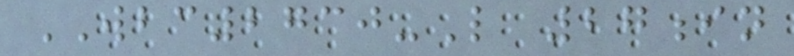WBC2730-L 27in
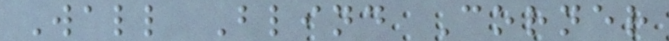Wall Blind Corner
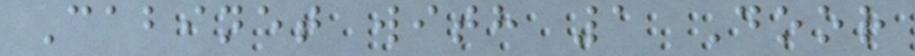Cabinet with 1 Door
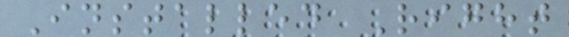Installed Right
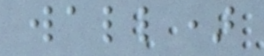wall)
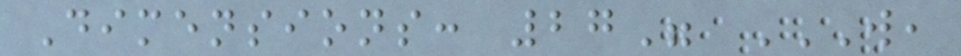Dimensions: 27" W,
